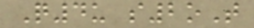Q4u s2oT
